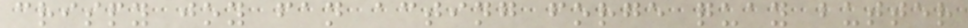crispy joy fan acting forge quay butter
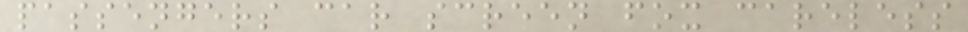passengers car screen fox careless
